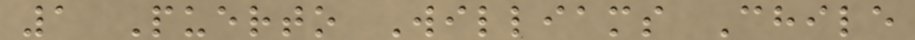1 Puerto Williams Chile
